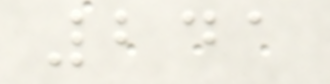241
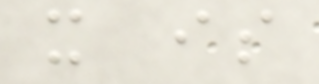it is
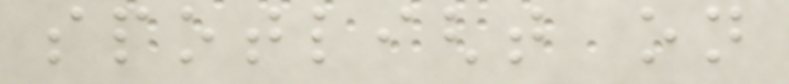spotlight on
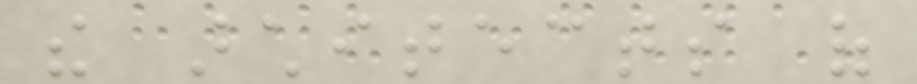the architects of
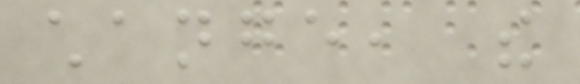change, the
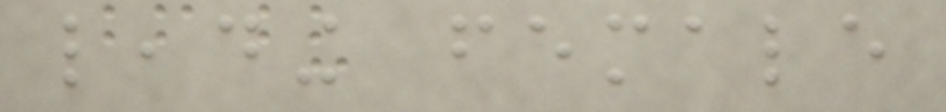leading female
